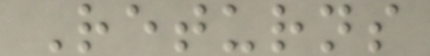Returns
